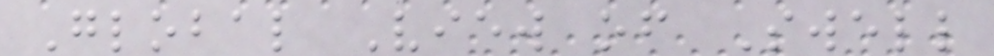Global View of Swell
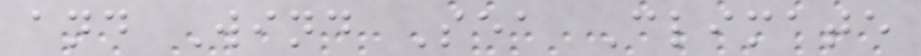and Wind Sea Climate
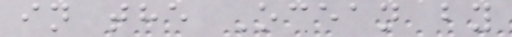in the Ocean by
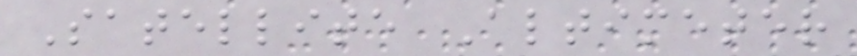Satellite Altimeter
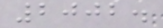2002.
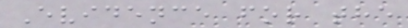Evidence for the
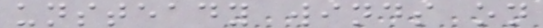unsteady winds on
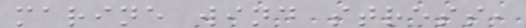marine wind stress,
